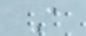A
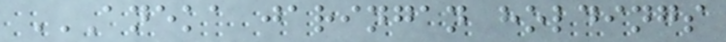ANEKA JARINGAN HOLDINGS
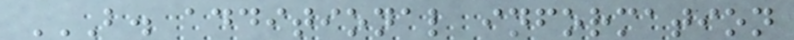B. ADDITIONAL INFORMATION
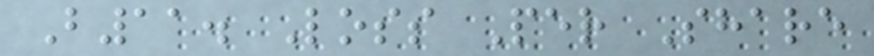B11. Loss Per Share
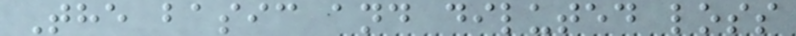The basic and diluted loss
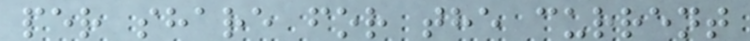per share for the current
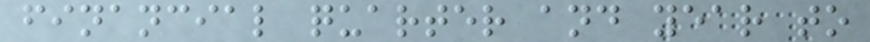financial quarter and year to
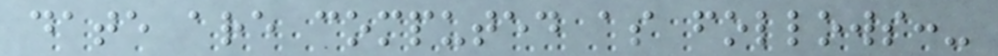date are computed as follows:-
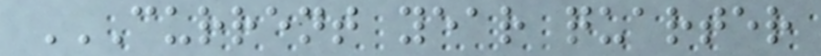CURRENT YEAR QUARTER
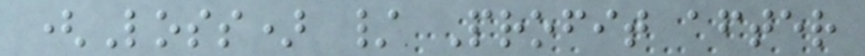(Loss) / Profit after
